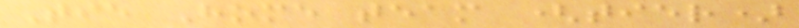Tie Home team (tier)
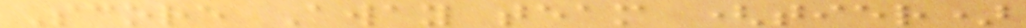Score Away team (tier)
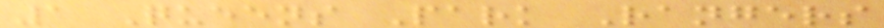1 Queens Park Rangers
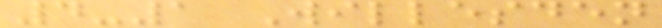4-1 Willesden
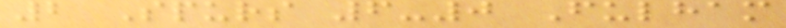2 Spurs 6-0 Fulham
